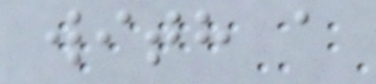with a
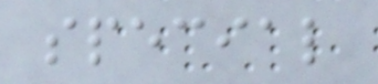special
